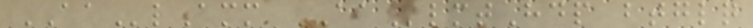AAlAmm AAlmtHdp btglq
